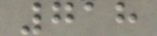718
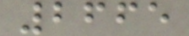2665
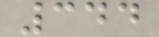344
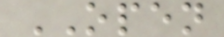OPEN
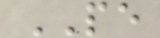PE
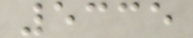5335
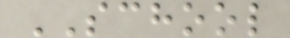SCHOOL
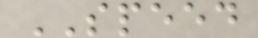SPEED
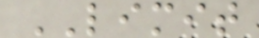LIMIT
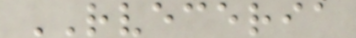RVECERIA
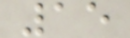15
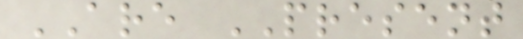ARE PRESENT
